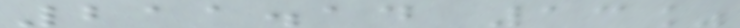211.14 13%
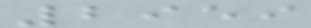2959
